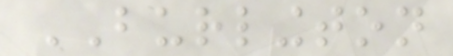BURLINGTON
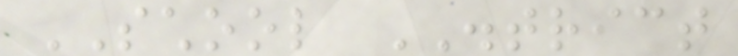SCHOOL DISTRICT
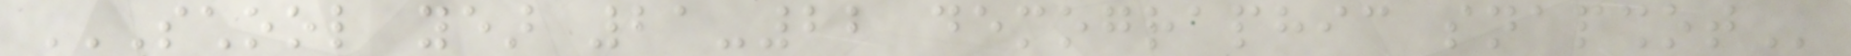SCHOOL YEAR 21-22 DEMOGRAPHIC SNAPSHOT
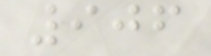906
